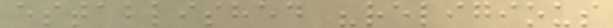established "religious
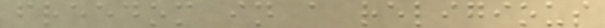freedom in a religious
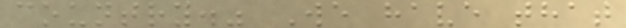country." We have that
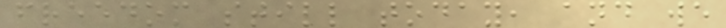freedom still today, and we
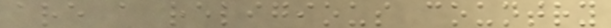are a religious country
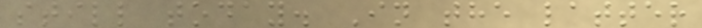still today. In the latter
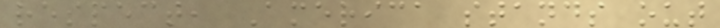respect, America stands out
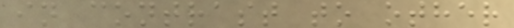in contrast to other
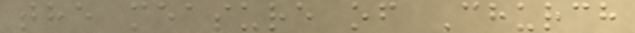the measure of Church
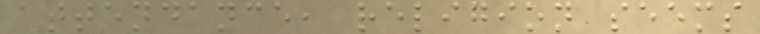attendance, religion seems
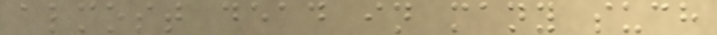almost dead in many such
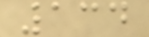134
